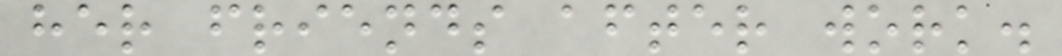her friends after work.
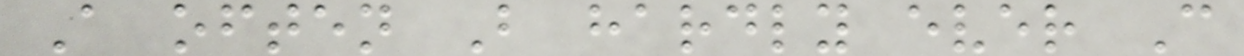A often B hardly ever C
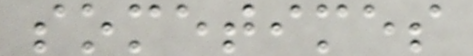sometimes
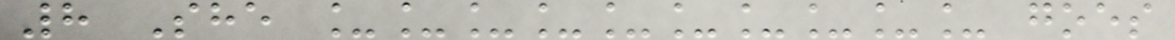8 She __________ goes
